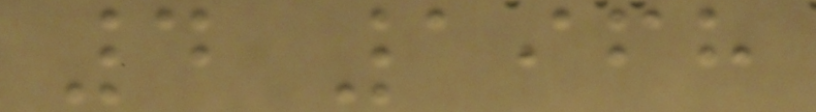4 1968
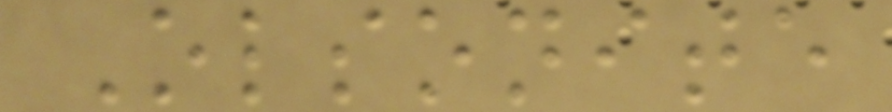Olsonite
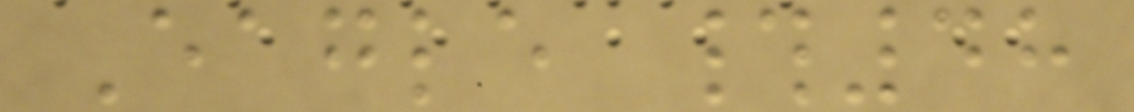Eagle #48
